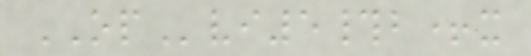OPvi5#b+x
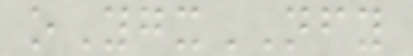oYgxNFY
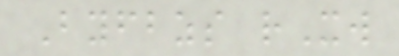Byfbzs rXw
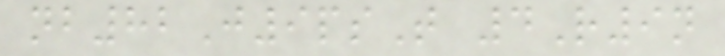nb82J9psT 4R9n
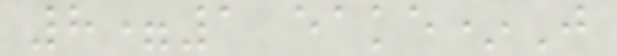8=1 eake*J
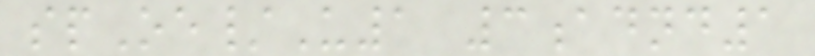spOe/U1 3adnd1
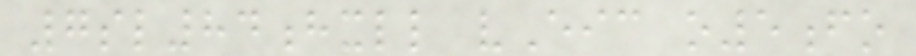7sl84hxll vEic o5fo
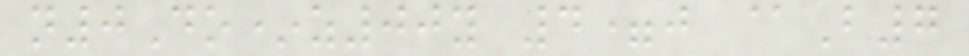n0Do*z00y 4=j @B7
